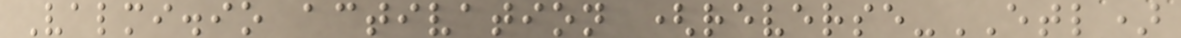Valmi.io activation (reverse-ETL)
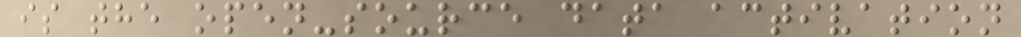is the open-source data activation
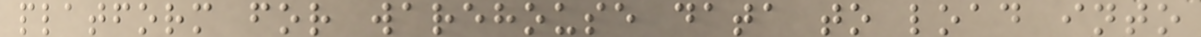platform for warehouse data to load into
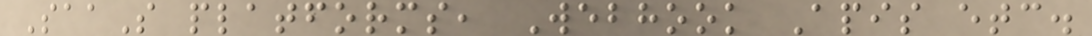SaaS platforms, Webhook Apis etc.
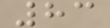83
